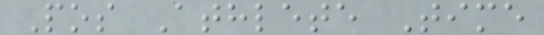Pos Athlete Time
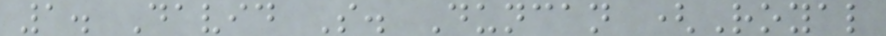1. David S. Duncan (Royal
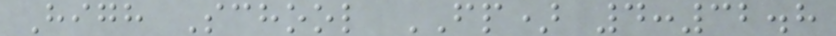High School FP) 4:32.8
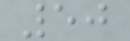50
